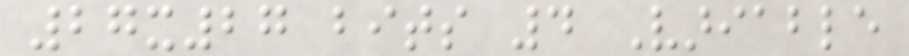27x27 bits 4 Variable
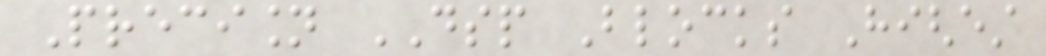Precision DSP Blocks Highest
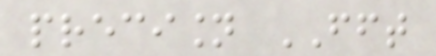precision FFT
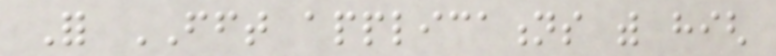For FFT applications with high
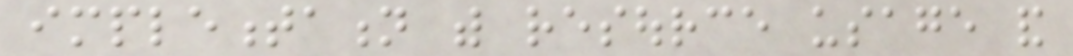implementation with resource usage and
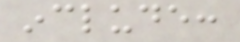include:
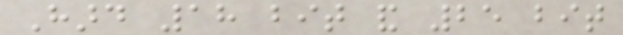Hard 18 bit and 25 bit
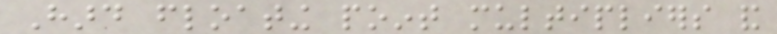Hard floating point multipliers and
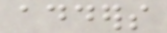adders
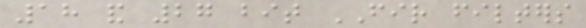18 and 27 bit FIR filters
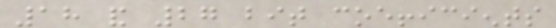18 and 27 bit coefficients
